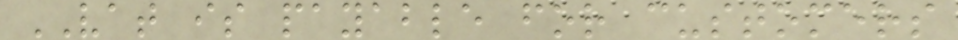VAT is payable for customers
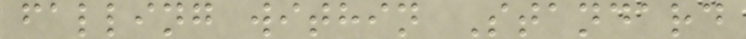falling within Standard
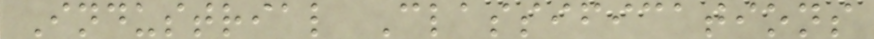Industrial Classifications
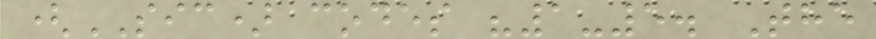(SIC) codes "1-5. The
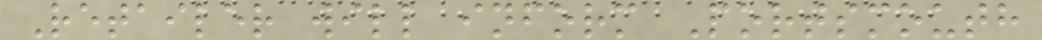Retailer will inform Portsmouth
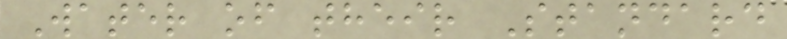Water of their Standard
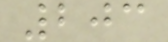203
